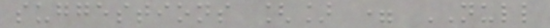suggestions [] = NULL
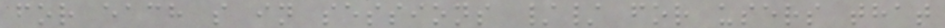for each s in sessions // for users that
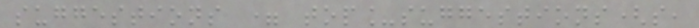suggestions = top_suggestions(s,
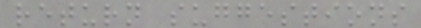return suggestions
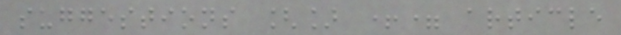suggestions [] += article
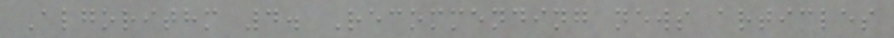Algorithm 4. Recommending news articles
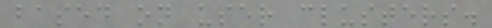based on user clusters.
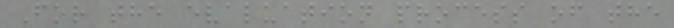For the evaluation process of the
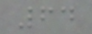64
